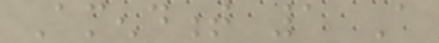Amendment 1 A
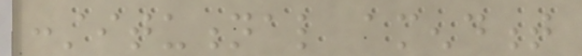constitutional amendment
